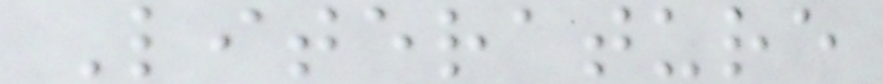Literature
